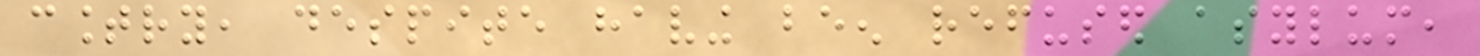country, despite having been refused asylum,
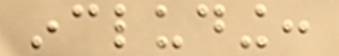including:
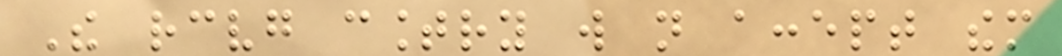The receiving country will not accept them
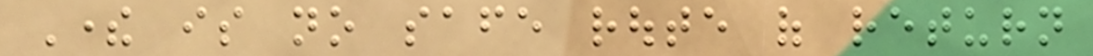There is no safe route of return
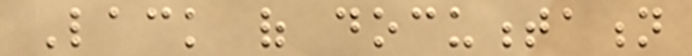Lack of documentation
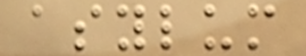asylum
